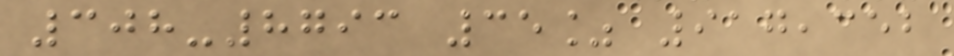308-8793 35% 917,352
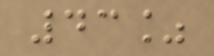43%
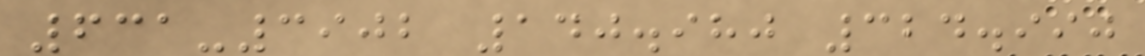631-3902 140.980 324.990
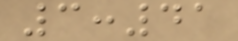3:41
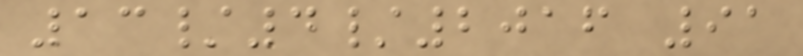13/4/2016 91
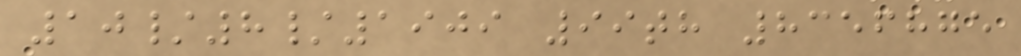10/8/1909 99th 8356875
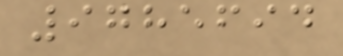9785694
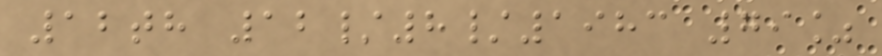12th 12/8/1983 79%
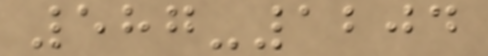587-1204
